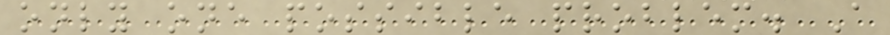only one possible problem. A
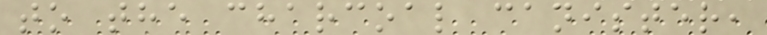to the charcoal canister,
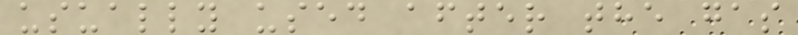usually used after the gas
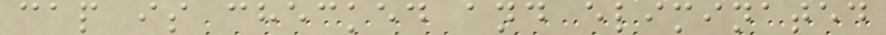cap is checked and eliminated
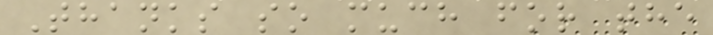Thanks so much for the
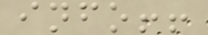info!!
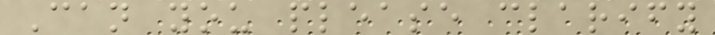Can you please clarify
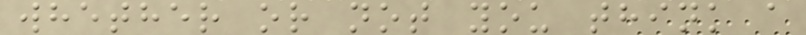whether or not you think a
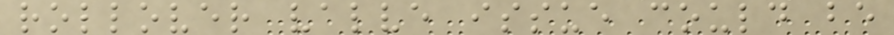rollover valve issue could be
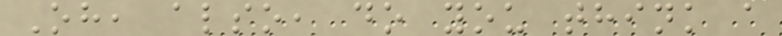Oh, also, do you think a
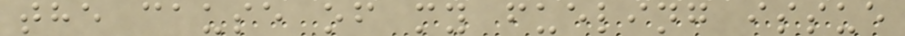the cause of my fueling issue
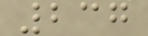237
